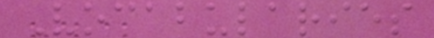Vocabularies
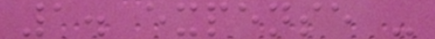1. expense -
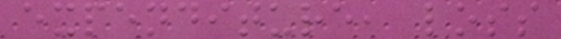expenditure, loss
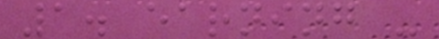1. earning -
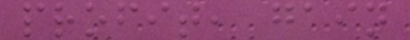profit, gain
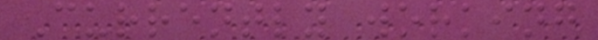Currently working
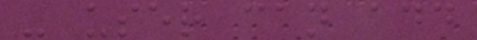- user can add
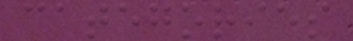categories
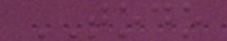TODO
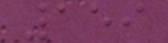159
